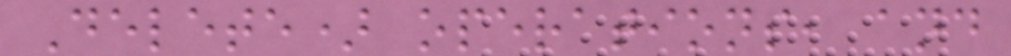Delete) operations, and
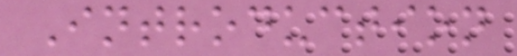Introduction
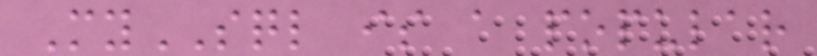MySQL is a popular
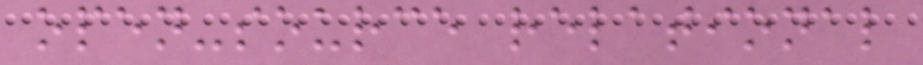open-source relational
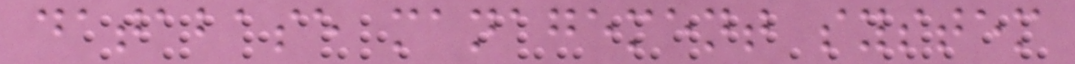database management system
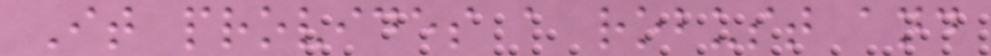It provides a robust and
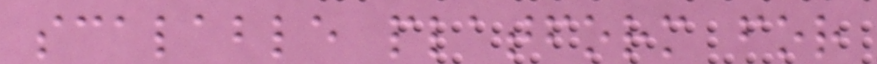scalable platform for
